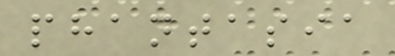phantasia
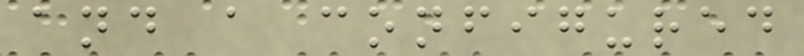and a configured
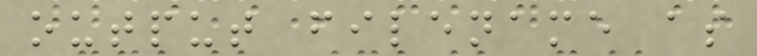output filename as
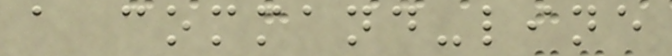a command-line
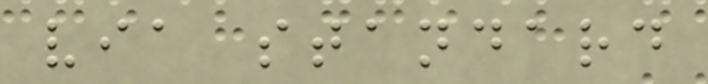via standard
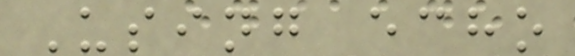Using echo
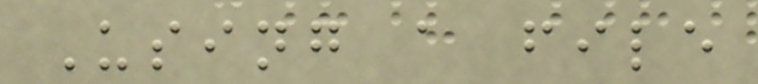Using a file
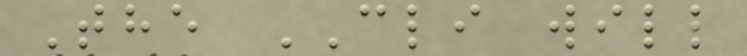The CLI will
